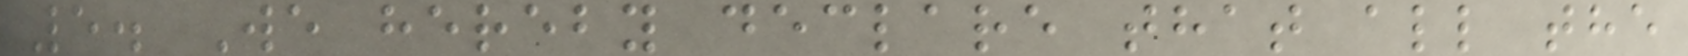5. We hereby declare that all the
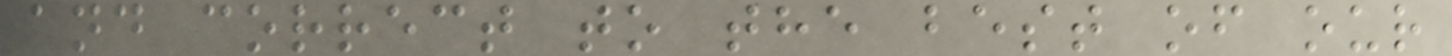and correct to the best of our
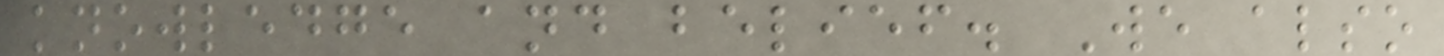knowledge and belief. We also
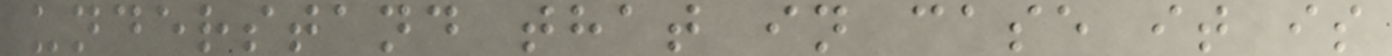understand that in case it is
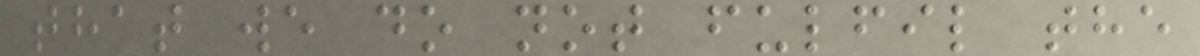that we do not fulfil the
